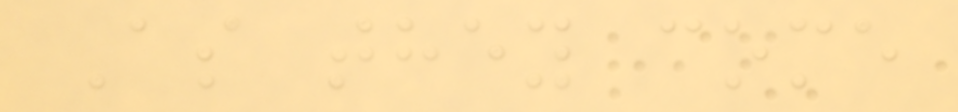As they come
